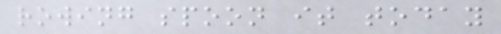rowing spoon it today
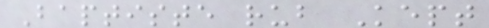Baptiste rub Kept
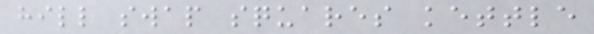hill swap squares kettle
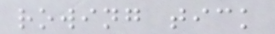rowing tick
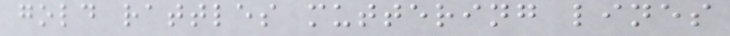gold rattles muttering lines
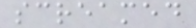screamed
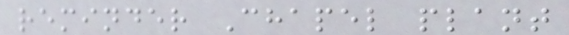reminder Chapel plant
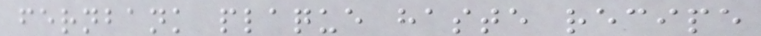fernbank plaque haste recipe
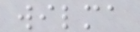wilma
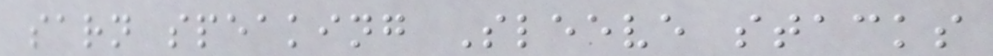sarn speaking Sleeve stacks
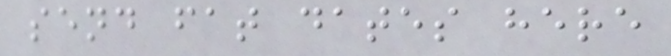send fat dates here
